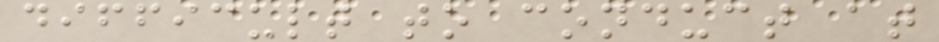difficult to conduct at
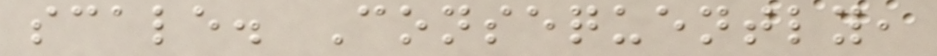scale. Consequently,
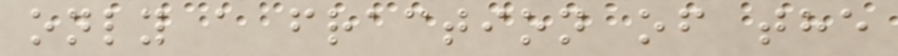only a fraction of the
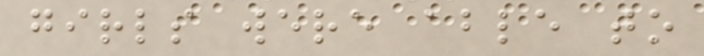girls were able to
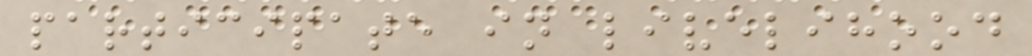participate in livelihood
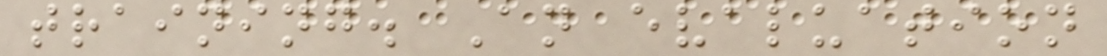training. An evaluation
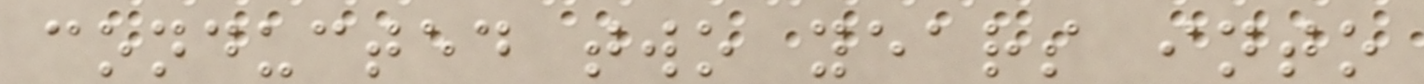conducted two years into
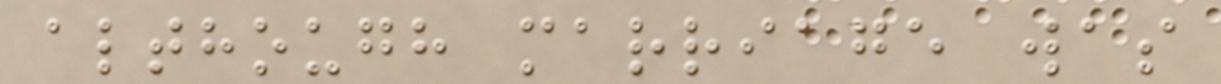although marriage was
